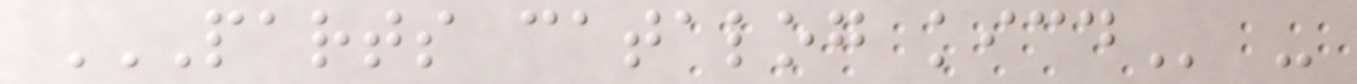PARTS CATALOG KICD -
